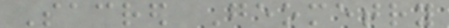Sacred Geometry
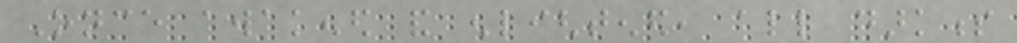Once awakened and enlightened, all darkness
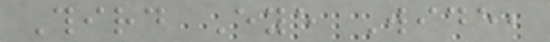Third Eye Wide,
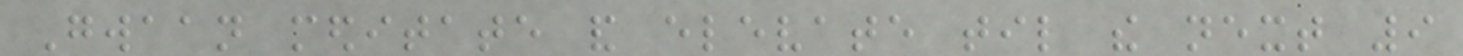Gwaan meditate and elevate til the next 9
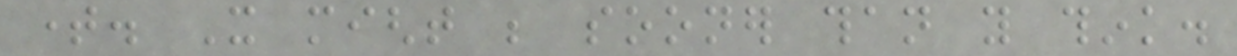time. It might be sooner than you think.
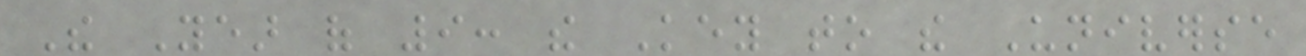The Year of 9: the Key to the Universe
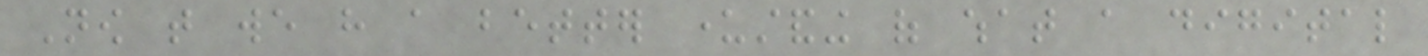Now that we have a better understanding of what a digital
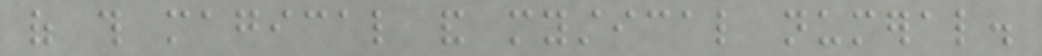of this magical and mystical numeral.
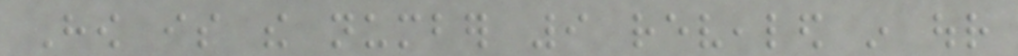How is the number 9 revealed in our
